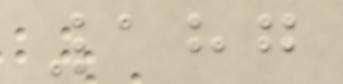187
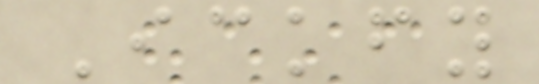Ickfy
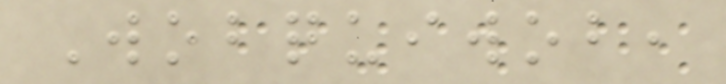Wobquiwob,
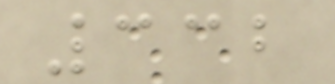332
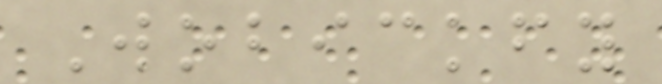Wobickfy
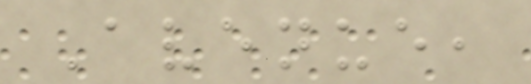Avenue,
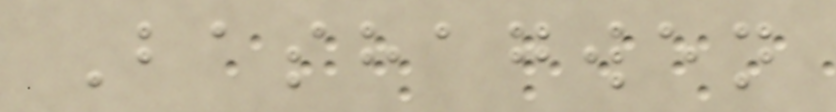Bashagwen
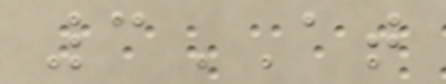3AT
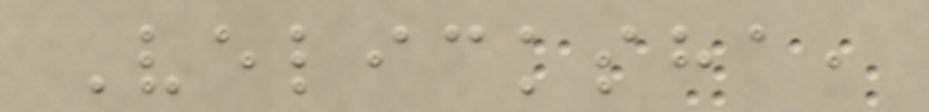Velicksha,
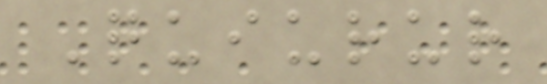Quiurur
